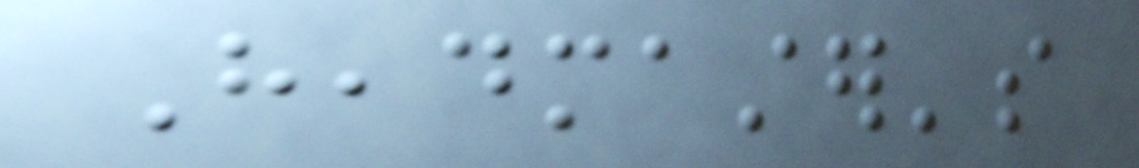Headmaster's
